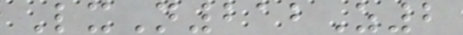LxN212Z2
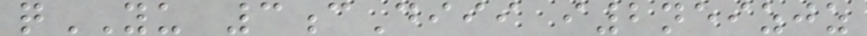qYU 3cDiii i2neizjz
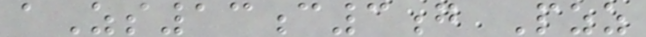aZs13c3g Pzz
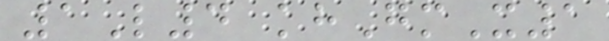1L4 khGmX1
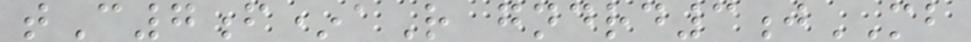tC7f*aR gndrd3jMB
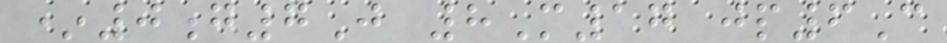*0g7J 8M17 jp6C
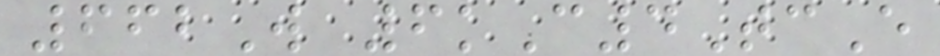662W 6kC4TcE
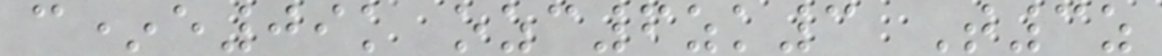c*e09k ozc6zk3 T3z
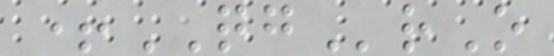+QGrO
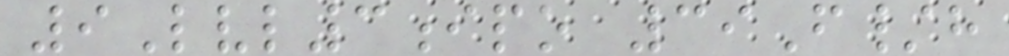9Lvl3ipo 39F/h
